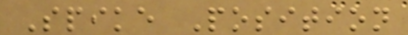Spike Position
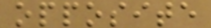opposite
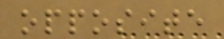opposite
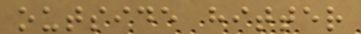outside hitter
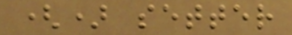() setter
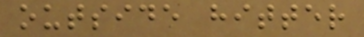outside hitter
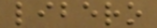libero
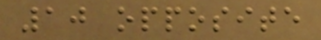10 opposite
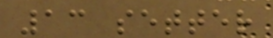13 setter
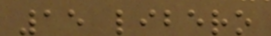15 libero
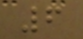6
